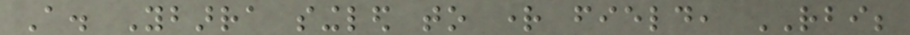A. Ybarra singled to right field, RBI;
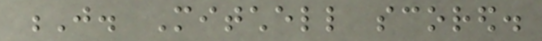J. Mitchell scored.
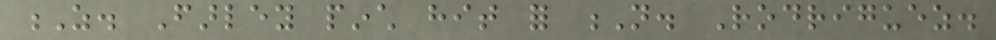Z. Farley pinch hit for N. Rodriguez.
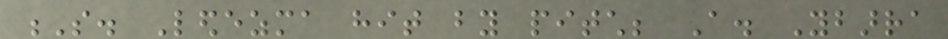S. Ledezma hit by pitch; A. Ybarra
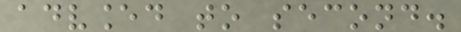advanced to second.
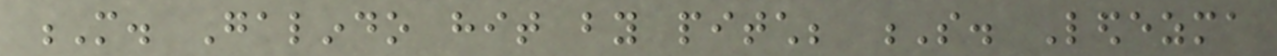M. Galindo hit by pitch; S. Ledezma
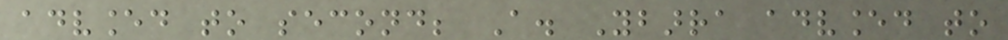advanced to second; A. Ybarra advanced to
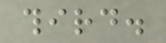third.
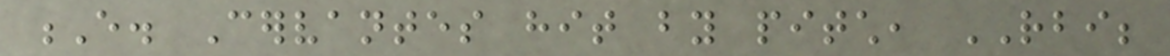E. Cervantes hit by pitch, RBI;
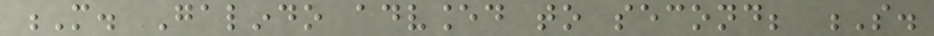M. Galindo advanced to second; S.
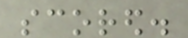scored.
